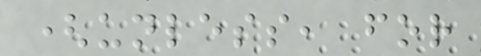(unless, for
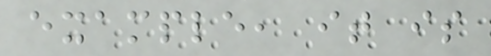example, it is
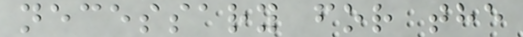necessary for the
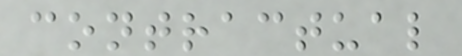contractual
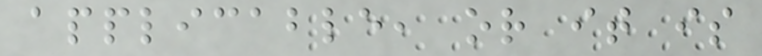applicable, or it is
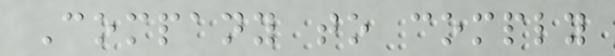Company to comply
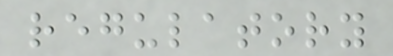regulatory
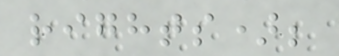rights);
